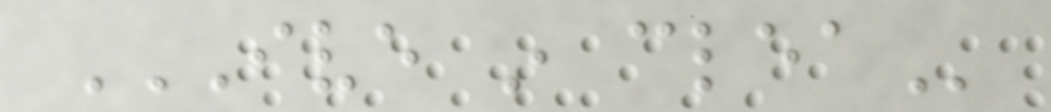IVE IN CLEA
